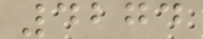4274
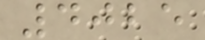4025
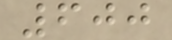600
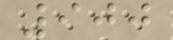900
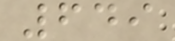649
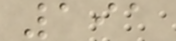191
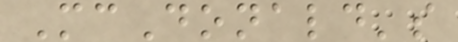McDonald's
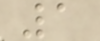1
